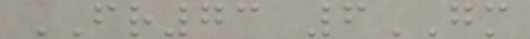FR73 6GM
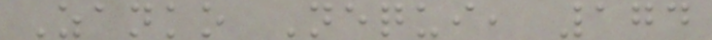Zanko Nequi, 174
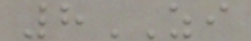8ZI
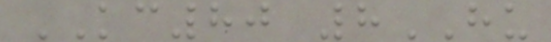KC80 8HU
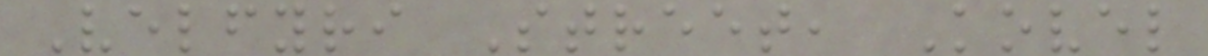Velfyri Street, Kovel
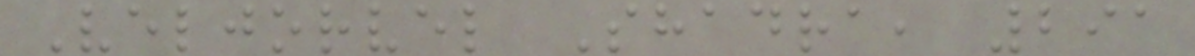Veljorvel Shadra, 291
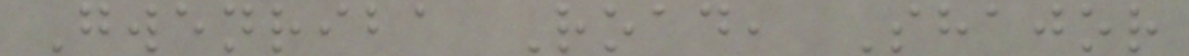Gwenriba Road, Shajor
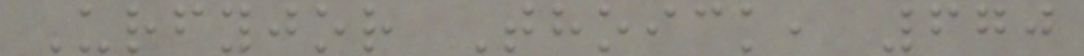Urfyjor Thoick, 670
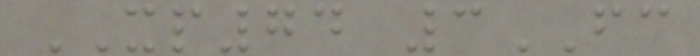XP74 3FC
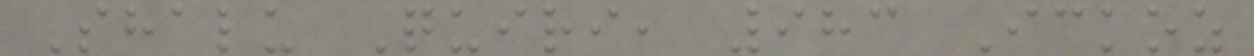Shalu Quiri, 983 Ickoz
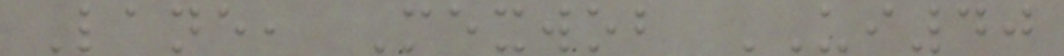Lane, Mexwob UI40
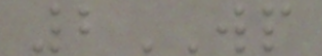2WP
